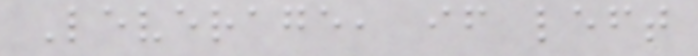Leverage, if left
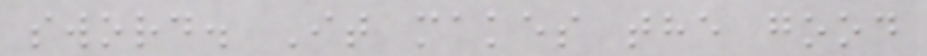sword. It makes the good
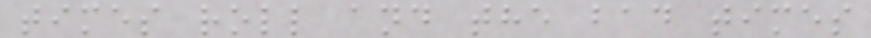times roll and the bad times
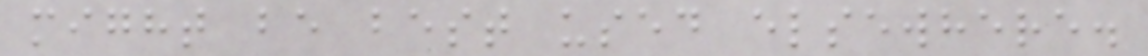might be best used elsewhere.
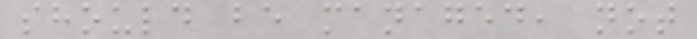should be managed, not
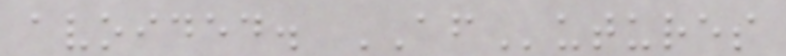avoided. AFutures
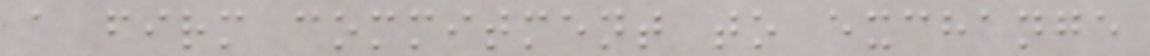a firm commitment to exchange
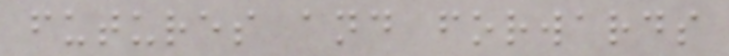futures and forwards
